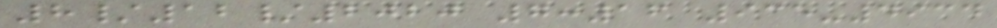8/12/2020 7:16 935-4934
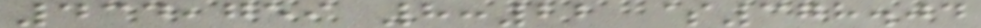434,759 8:22 $378.04
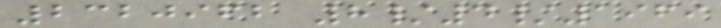2320962 8/4/1969
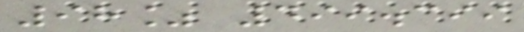98% 499.399
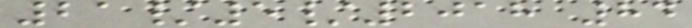21/5/2018 84
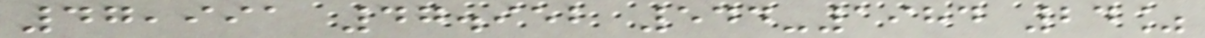47,991 47.952 544-1984 24%
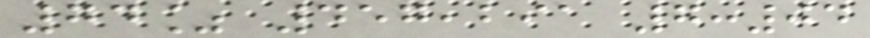74% 457,291 7:04
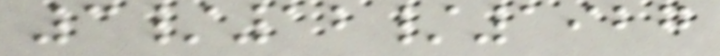3/12/1927
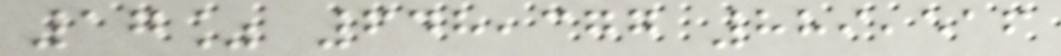17% 648,377 889,516
